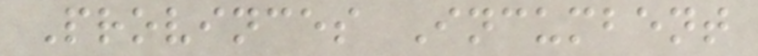Provinces Incumbent
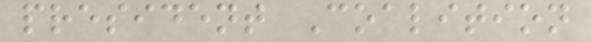president Coalition
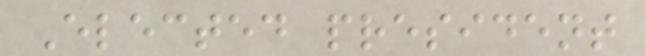Elected president
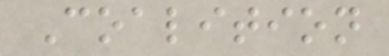Coalition
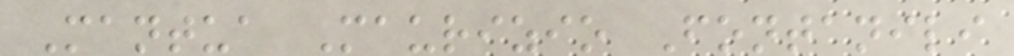Mantua Maurizio Fontanili
